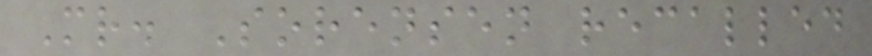Mr. Sorensen recalled
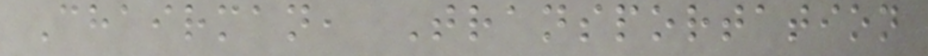Chairman, Transportation
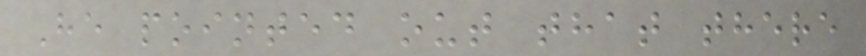He pointed out that there
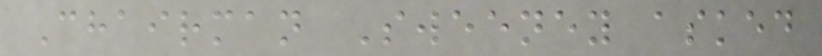Chairman Sweeney asked
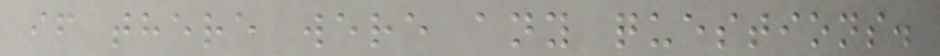if there were any questions.
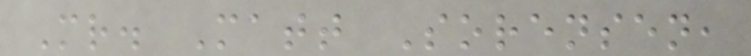Mr. Matt Sorensen,
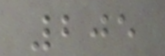205
